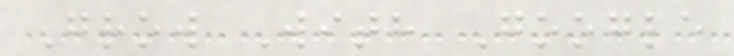Grow With Google
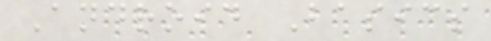Android Basics
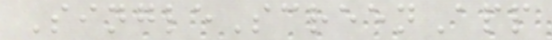SingleScreenApp
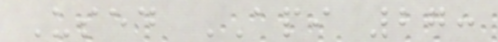Used API 27:
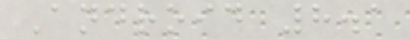Android 8.1
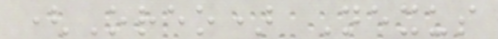(Oreo) Nexus
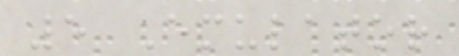5 Emulator
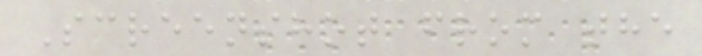Screenshot from the
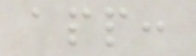app:
